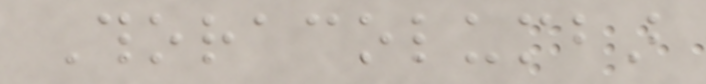Thoracolumbar
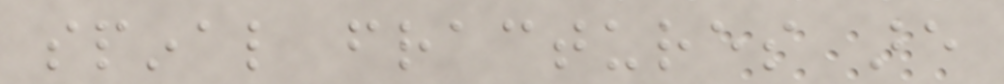spinal fractures are
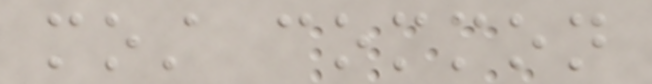most common
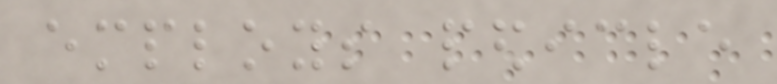employs pedicle
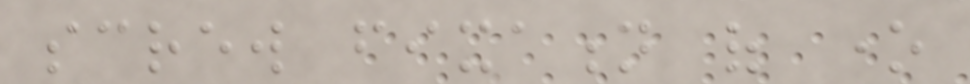screw fixation of one
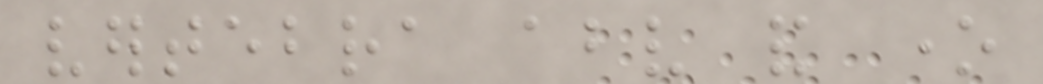vertebra above and one
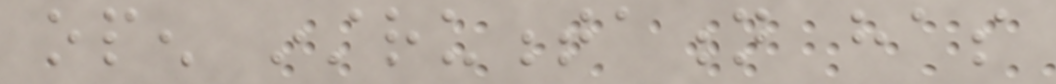open instrumentation has
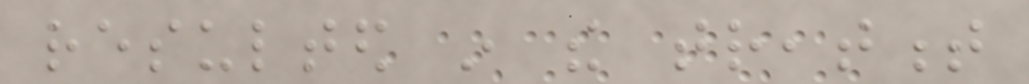resulted in the treatment
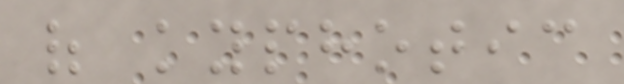of kyphotic
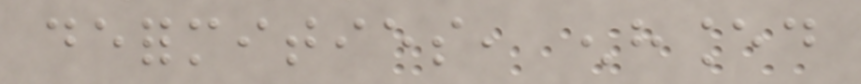deformities, enhanced
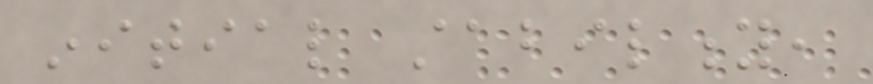initial stability,
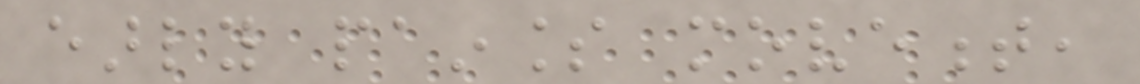early painless movement,
